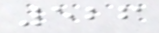526
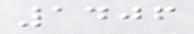1406
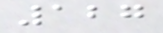127
